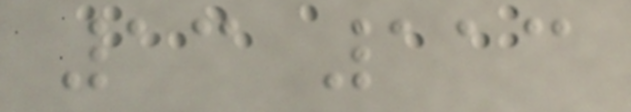13 113
